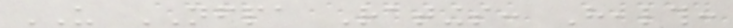US NFPA Ratings: Health:
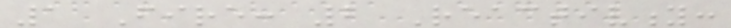1 Fire: 2 Reactivity:
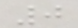0
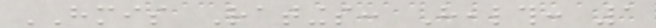HMIS Ratings: Health: 1
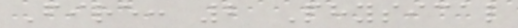Fire: 2 Physical
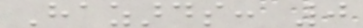Hazards: 0
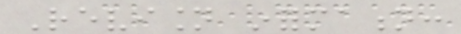Revision information:
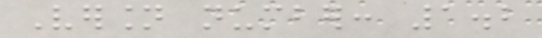Version number: 1.2
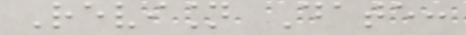Revision Date:
